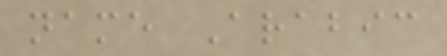name Arabic
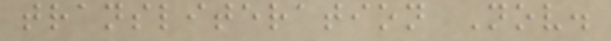transliteration Nov.
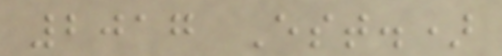2017 Est.)
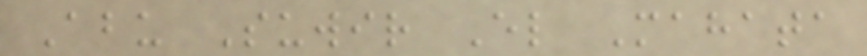Abu Suwir El Mahata
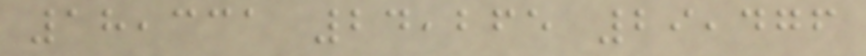18,331 24,265 29,476
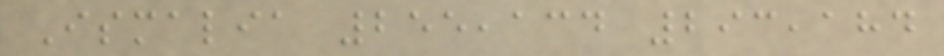Ismalia 255,134 293,184
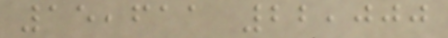15,611 22,000
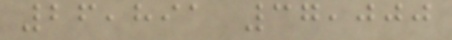26,891 37,000
